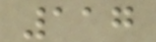117
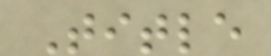Title
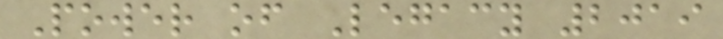Power of Legacy 2019
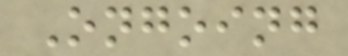Ongoing
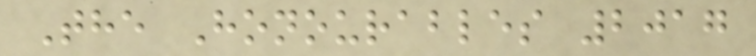The Honourables 2017
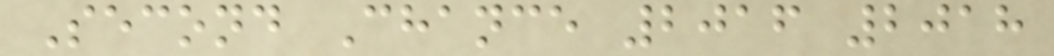Second Chance 2016 2018
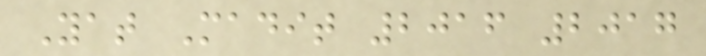Yat Madit 2016 2017
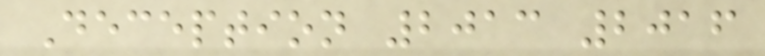Deception 2013 2016
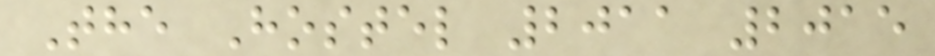The Hostel 2011 2015
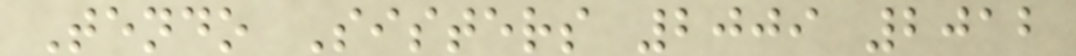Tendo Sisters 2009 2012
